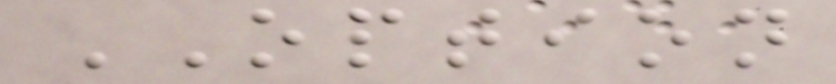OPTION
